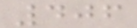406
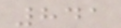841
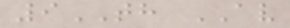9TH AV
